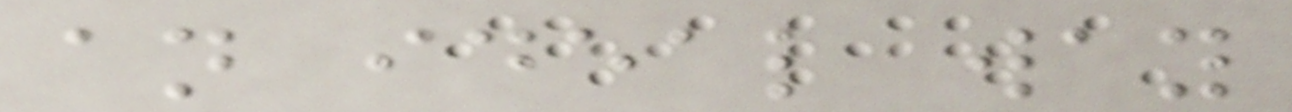an ideal way
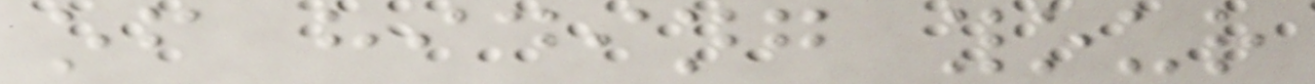of hiding your
